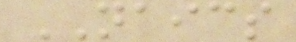NAICS
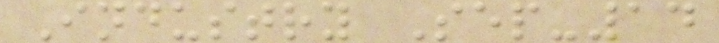Industry Sep-14
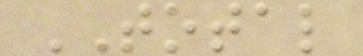TOTAL
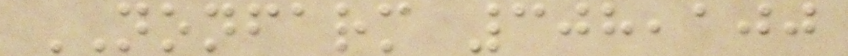NONFARM 308,100
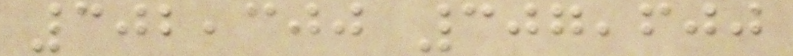302,300 307,600
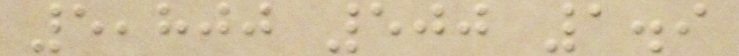5,800 500 1.9
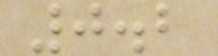0.2
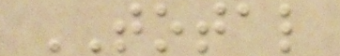TOTAL
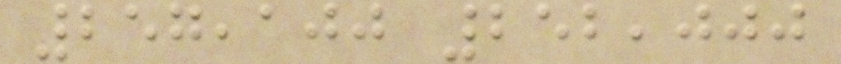257,100 252,000
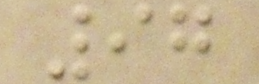97
